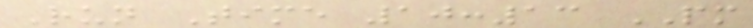Run Time 10:13 PM
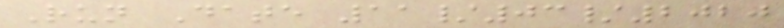Run Date 11/03/2020
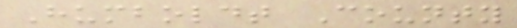Humboldt County
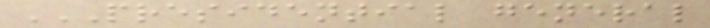PRESIDENTIAL GENERAL
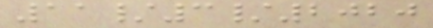11/3/2020
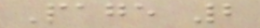Page 2
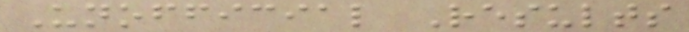Unofficial Results
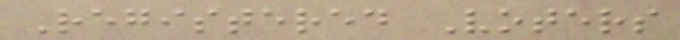Registered Voters
